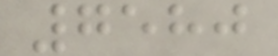7580
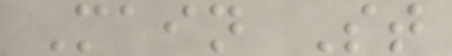Main St
